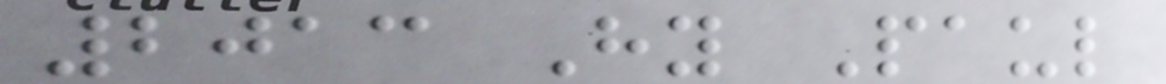2013 Hy Paul
